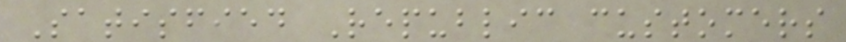Satisfied Republic customers
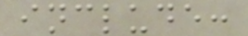include:
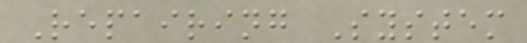Repairing System
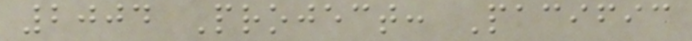2004 Project: Pacific
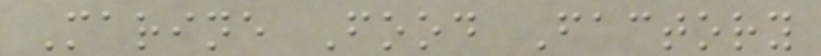Marine Food Factory
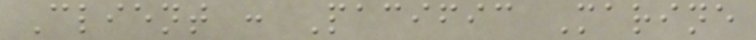Client : Pacific Marine
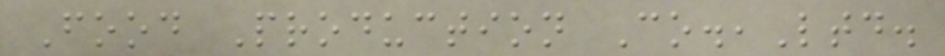Food Production Co.,Ltd.
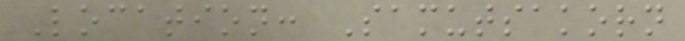Location: Samutsakorn
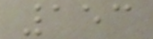153
